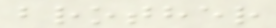brother
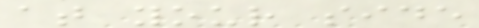at your side
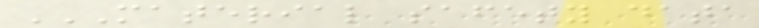MATERIAL SAFETY DATA
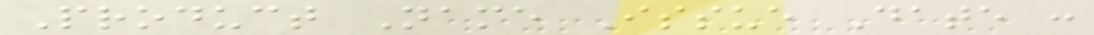Product Name Issue Date :
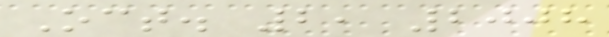Oct. 2, 2008
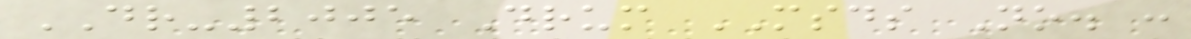DR-2005 Drum MSDS No. :
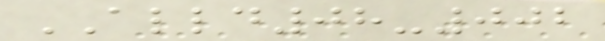ALLD08-002
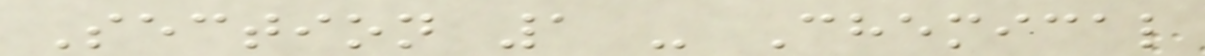Section 1 - Chemical
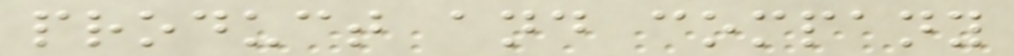product and company
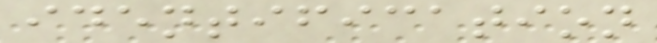identification
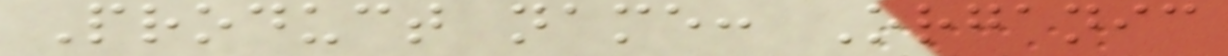Product name: Organic
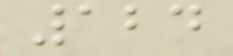124
